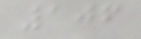106
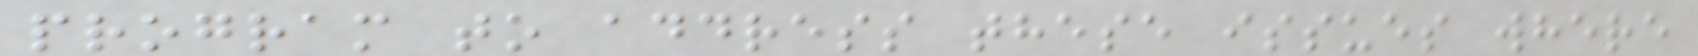program to address these issues where
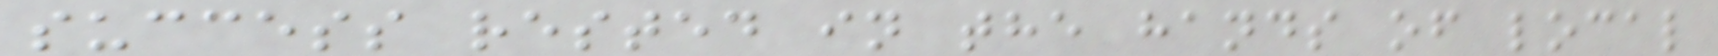success rested in the hands of local
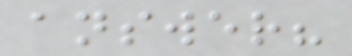answer?
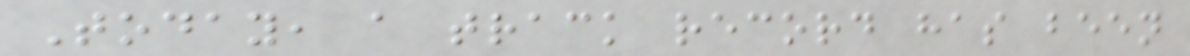Today, a track record has been
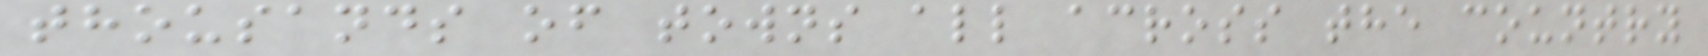thousands of towns all across the country
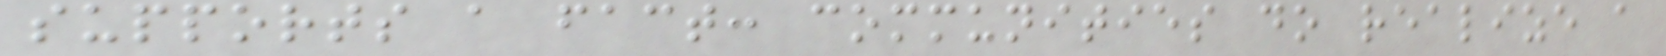supports a fact: communities do realize a
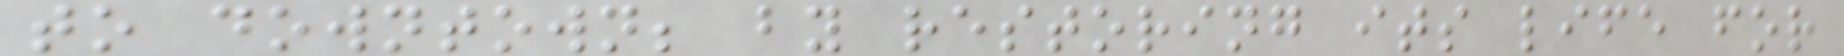to downtown; by restoring its life for
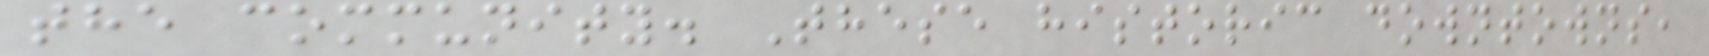the community. These historic downtowns,
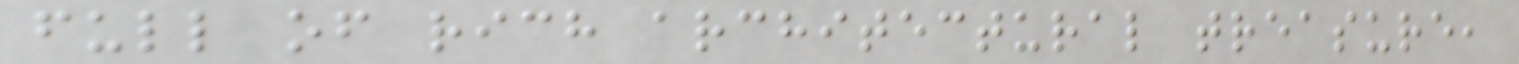full of rich architectural treasure,
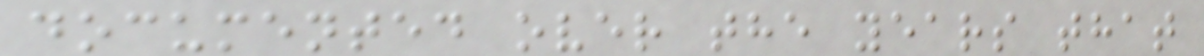documented over the years that
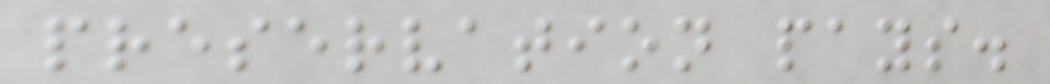preservation pays.
